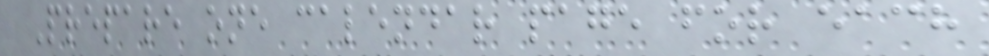Prepare one calendar page for each
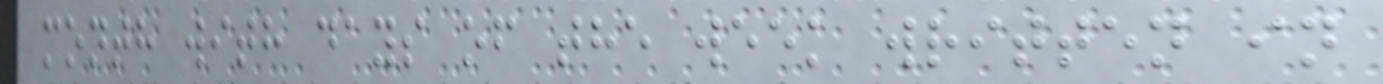month with days of the week written in
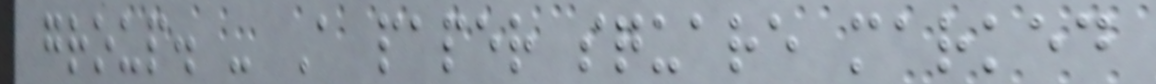group. - A paper square marked
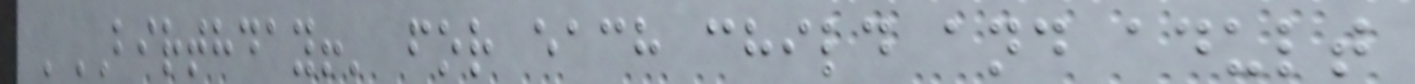'BIRTHDAY!' for each child and adult
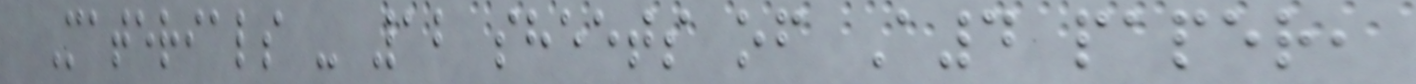Materials - 12 sheets of A4 paper,
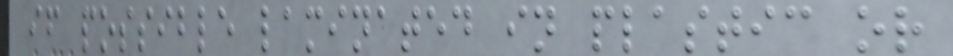if possible laminated in plastic or
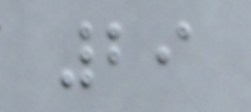29
